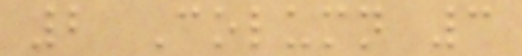2 Column 3
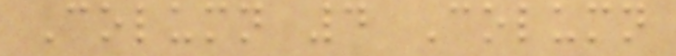Column 4 Column
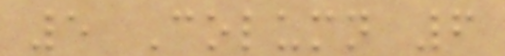5 Column 6
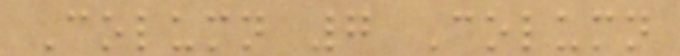Column 7 Column
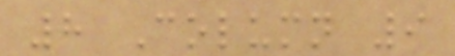8 Column 9
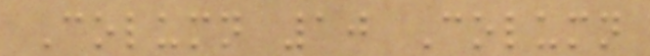Column 10 Column
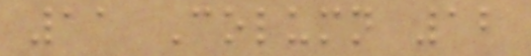11 Column 12
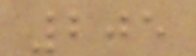205
